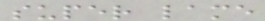super lame
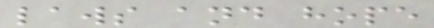laws and hope
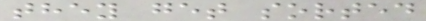they get sorted
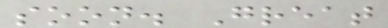soon. Great
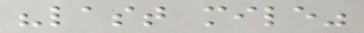"last mile"
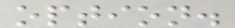option.
